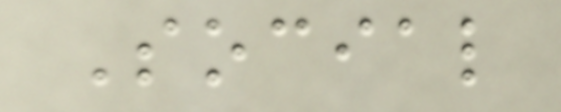Social
